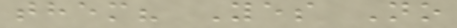them? Yes No
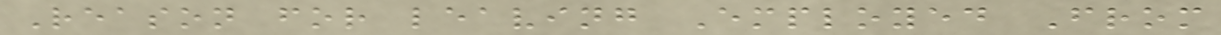Reason for leaving Employed From
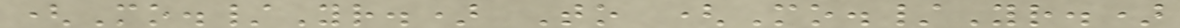(Mo./Yr.) To (Mo./Yr.)
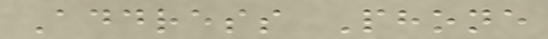Address Phone
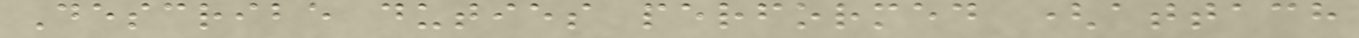Describe duties performed (attach
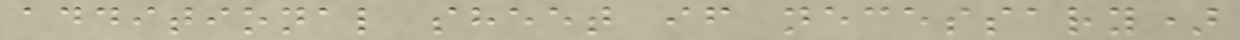additional sheet if necessary)
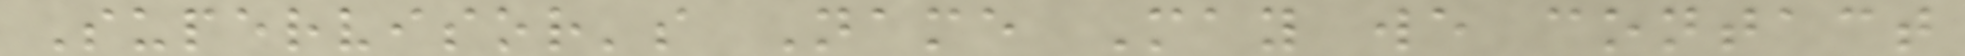Supervisor's Name May we contact
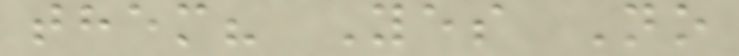them? Yes No
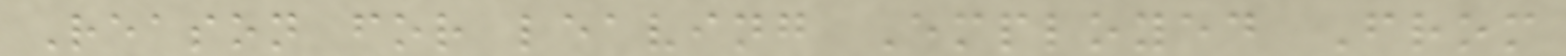Reason for leaving Employed From
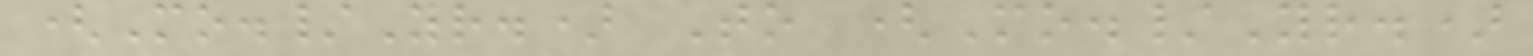(Mo./Yr.) To (Mo./Yr.)
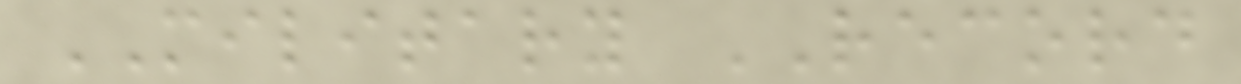MILITARY RECORD
